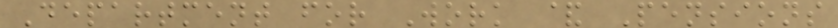Department for Work & Pensions
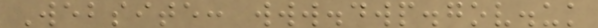Website: www.dwp.gov.uk
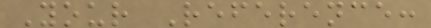Your Reference:
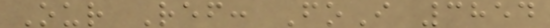Our Ref: FoI 3854
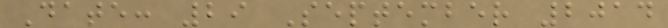Date: 29 September 2014
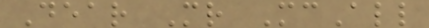Dear Mr McAll
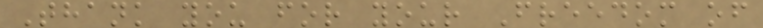Thank you for your Freedom of
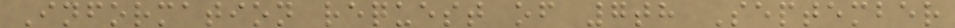Information request of 7th September
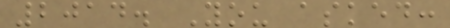2014. You asked:
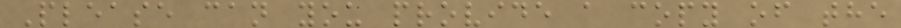Please can you provide a copy of the
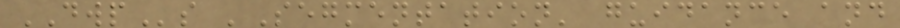DWPs 'Segmentation' guidance and
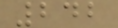242
